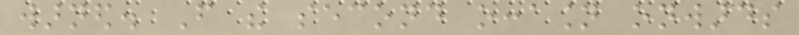warned. From the second occasion onwards
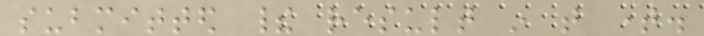submitted their result in that time.
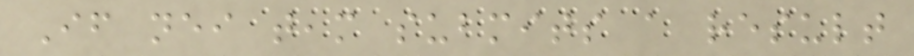If neither team submits a result
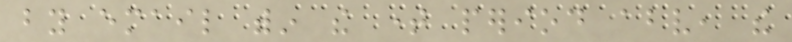by email within the time period above, the
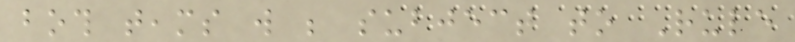both teams will be subject to Rule
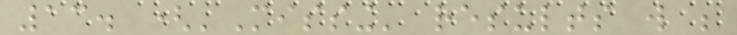13. ('Missing' results will be
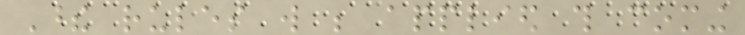These rules will be applied this coming
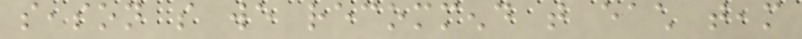season so we recommend that each team
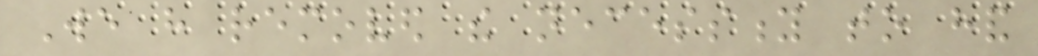We have removed the necessity to hand
